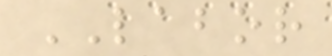LABOR
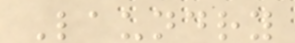Laundry
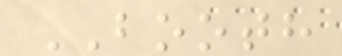BOOTH
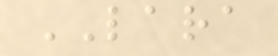LARA
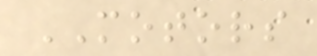MOTORS
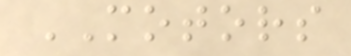MOTORS
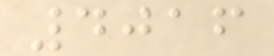4016
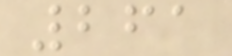261
